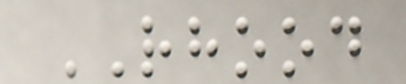RHOOD
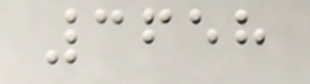3658
